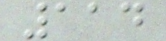114
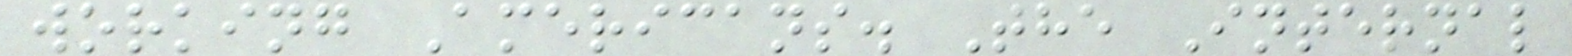working Americans. The Internal
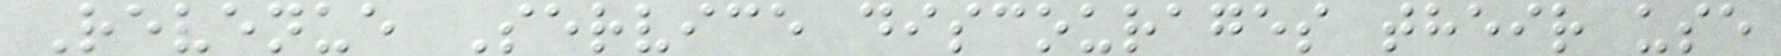Revenue Service discourages their use
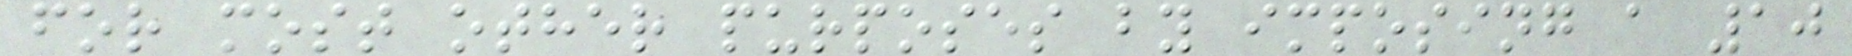for most other purposes by imposing a 10
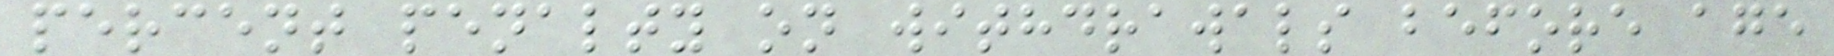percent penalty on withdrawals before age
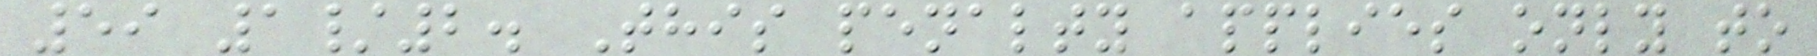59 1/2. This penalty applies only to
